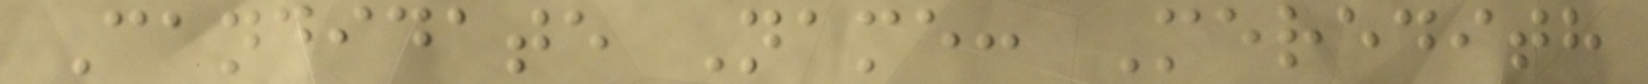Candidate Name: Meredith
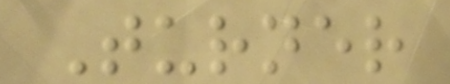Turner
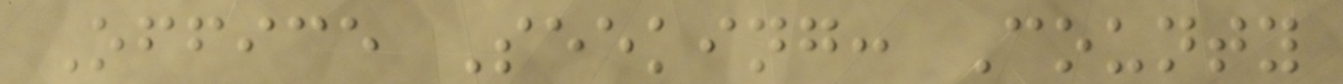Office Seeking: County
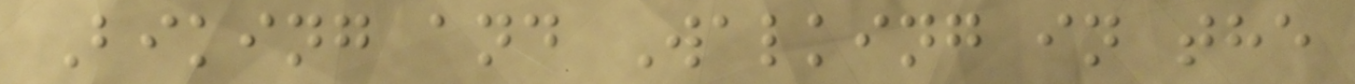Biking and Walking in the
